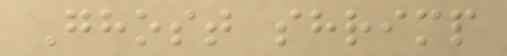Ghost shrimp
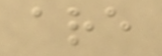are
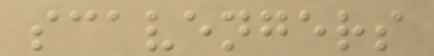scavengers
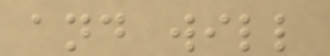and will
